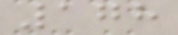178
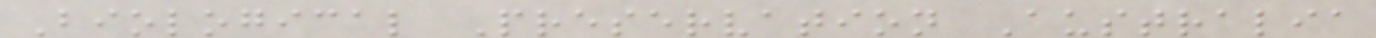Biological Preservation Australia
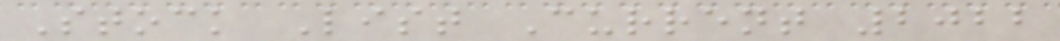Stock List Current 2022
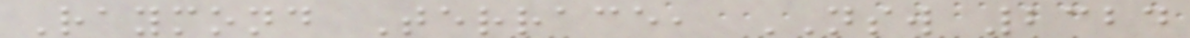Raymond Terrace, NSW 2324
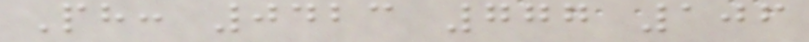Ph: 0423 777 106
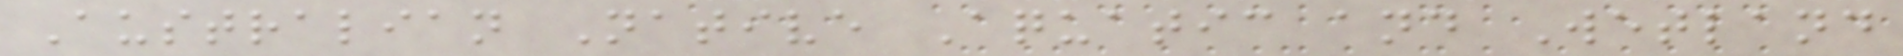Australian Native Aquatic and Wetland
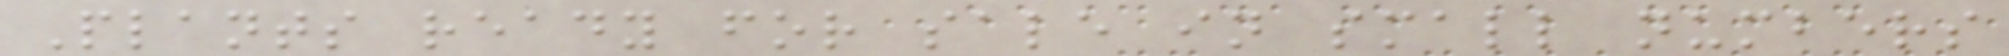Plants ready for sale in small numbers
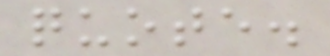quote.
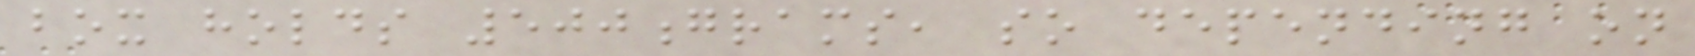box holds 500grams, so depending on
